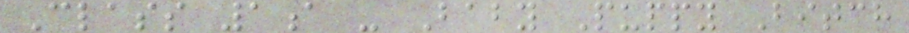Class 1a - Baby Puppy Bitch
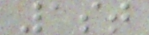1st
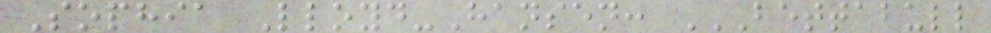Sophia Lloyd-Hansen: BETTABULL
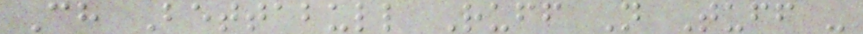Ch Bettabull Ruff N Tuff -
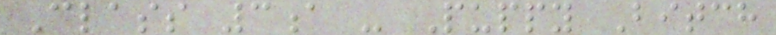Class 3a - Puppy Bitch
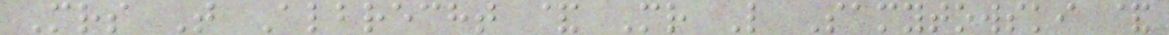Mrs T Albrecht & Mr L Samytowski &
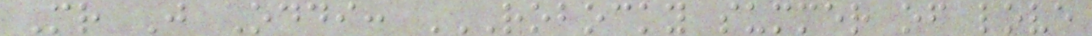Mr J Oddi: ROBOCKY SUMMER OF LOVE
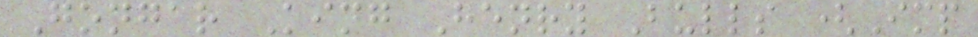Gongar King Henry Bulls (Imp
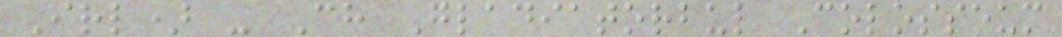Irl) - Ch Gladiatorbul Colosseum
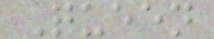Queen
